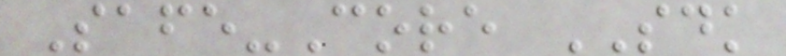Safe-Core SDK
